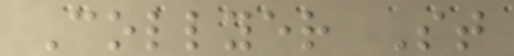Collyer St
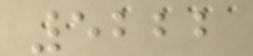5222
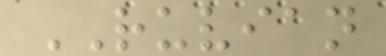RUVIAN
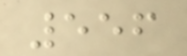556
